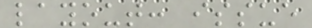layout: issue
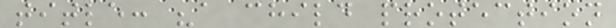title: "a child protection
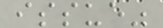issue"
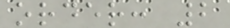order: 2
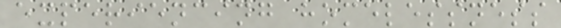experiencing homelessness
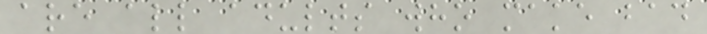are all adults who make bad
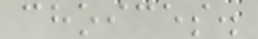choices.
